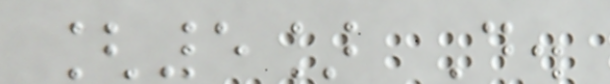[5] D.
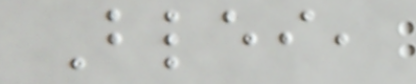Blei,
